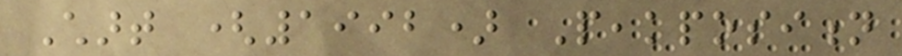Chart (1992) Peakposition
